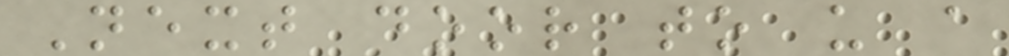Next door to us a
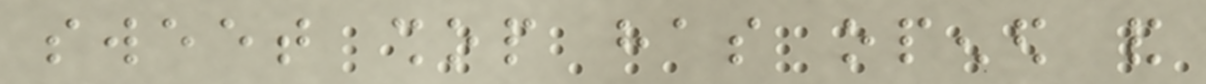sweet shop has opened and
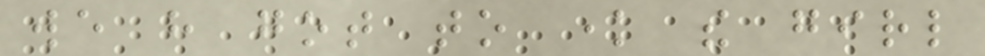we have got to know the girl
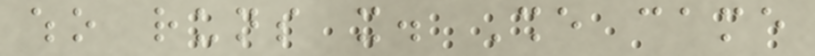who runs it. She came
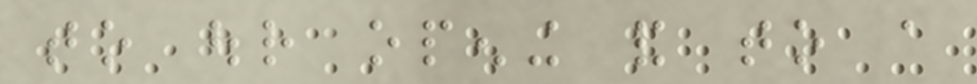to our opening and to a
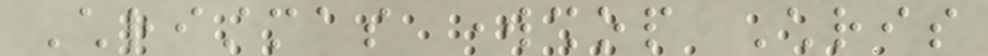Christmas workshop Chris
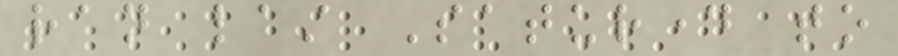ran last Saturday to
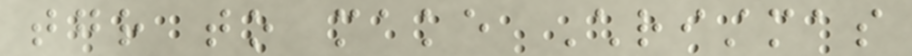together to make Christmas
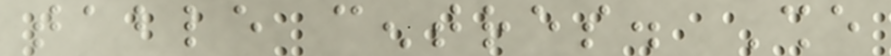table centres. She
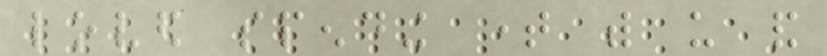loved spending time with us and
